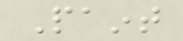Paint
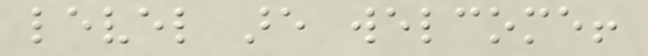level are welcome!
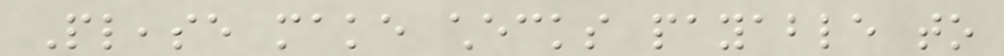Please make checks payable to
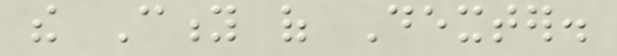the City of Dexter.
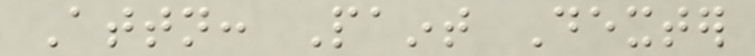Attn: Paint Dexter
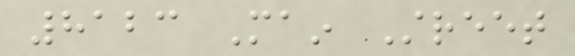8123 Main Street
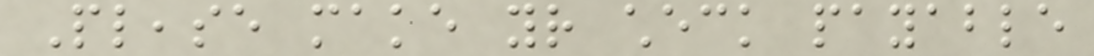Please make your check payable
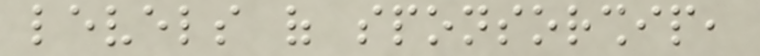levels of sponsorship,
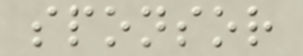sponsor
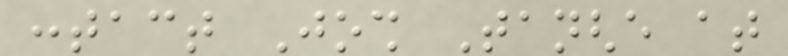contact Josh Tanghe at
